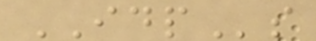IDPs
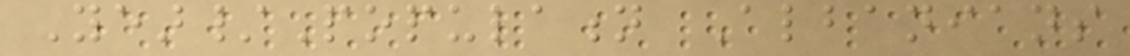Year/Population Albanians
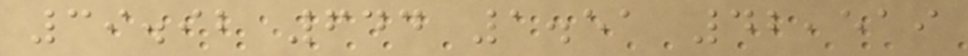39.92 644 1.51 42,519
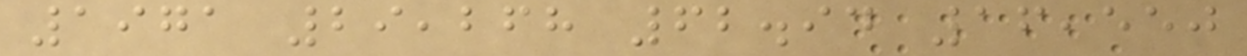1971 29,268 62.94 16,550
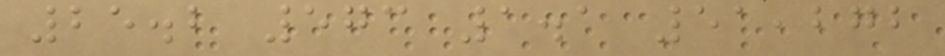25.2 573 1.1 51,272
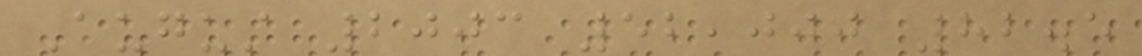August 2003 52,000 82.5
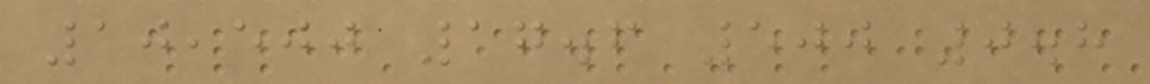10,500 17.6 500 0.8
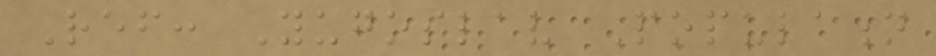Ref: Yugoslav Population
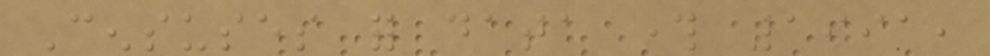Censuses for data through 1991,
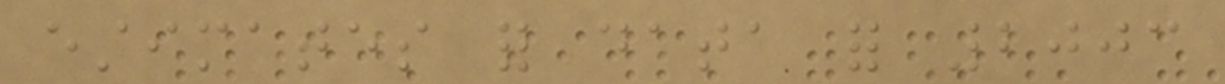estimates for data for 2003
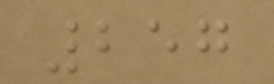257
